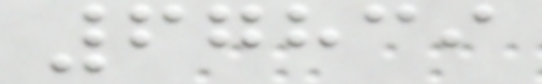67839
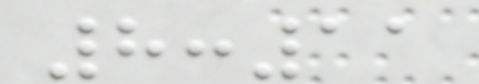8:11
